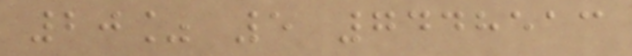20% 5 7448513
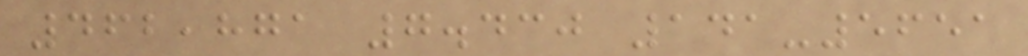462,871 7.430 141-5651
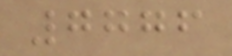7776
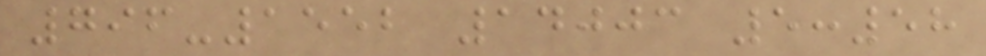796-1552 14003 5:58
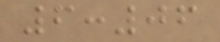6:06
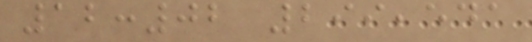12:02 299,541
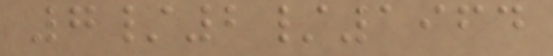7/2/1964
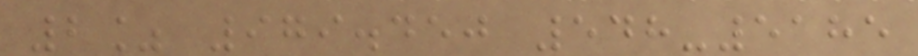2% 979.450 548-5185
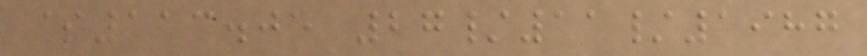$113.05 27/11/1987
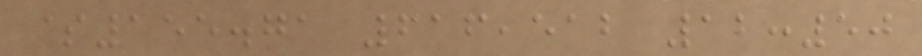$155.71 616,512 12:50
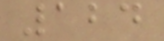124
